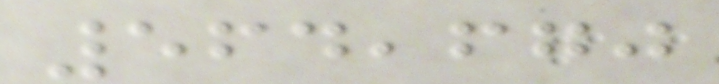564,670
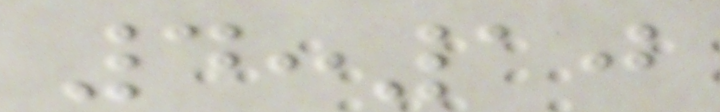4:10
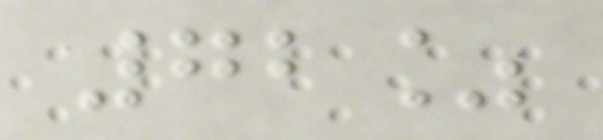72%
